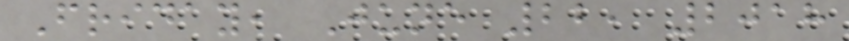Friday, June 22, 2018
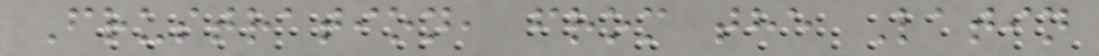Frustration, from the Latin
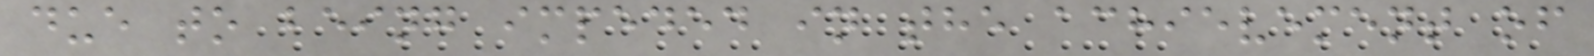due to being impeded in the achievement of
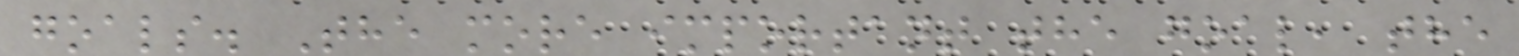goals. The more important the goal, the
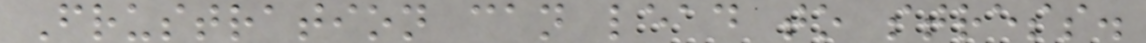Frustration can lead to stress.
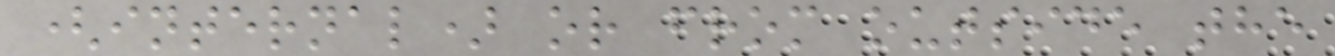(internal) or from outside the
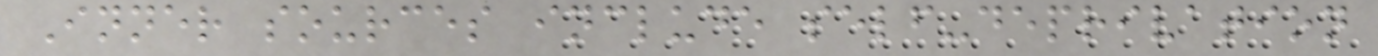Inner sources include self-deprivation
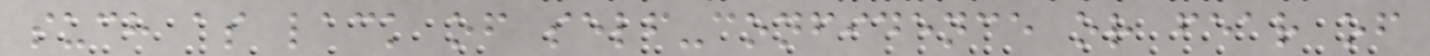such as lack of self-confidence or fear of
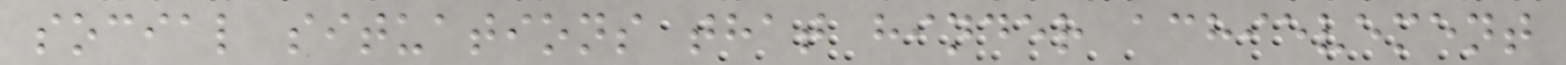social situations that hinder achievement
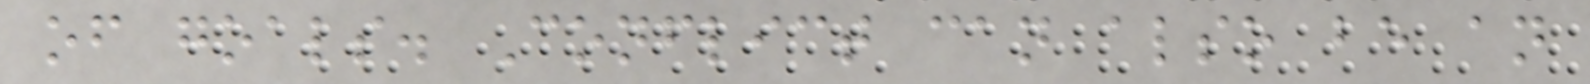of goals. Conflict can also be an
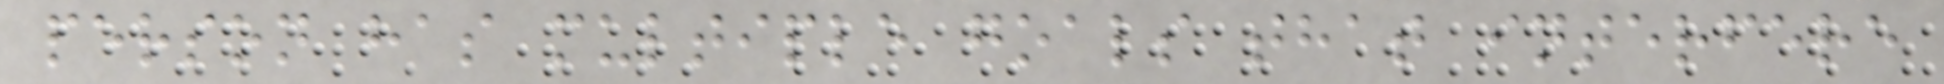person has multiple goals that interfere
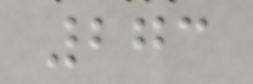273
